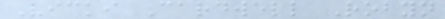Vicki Cardwell Robyn
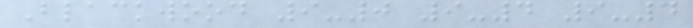Blackwood 9-0 9-4 9-4
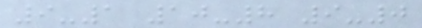9-1 10-8 9-0
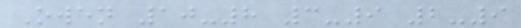Owen 10-8 3-9 2-9
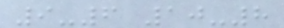9-6 10-8
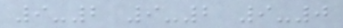9-2 9-2 9-0
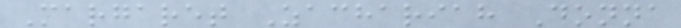Margaret Zachariah Donna
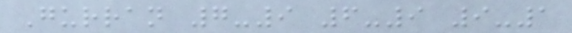Gurran 7-9 6-9 9-1
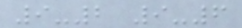9-2 9-6
